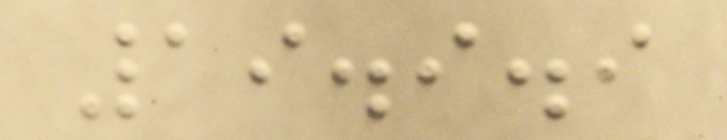19.9.9
